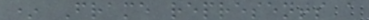* Frame represents a
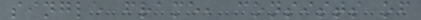single frame, consists of
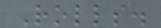Rolls.
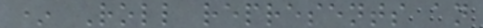* Roll represents an
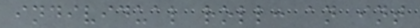individual roll: an int
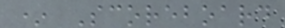* Scoreboard
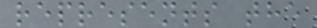represents the
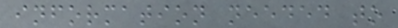information needed to
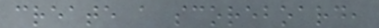create a scoreboard,
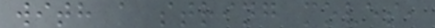with a string moves,
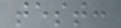test:
